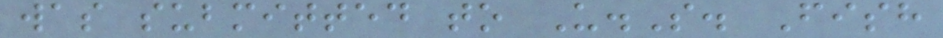was submitted to U.S. Fish
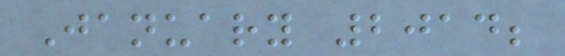January 2014;
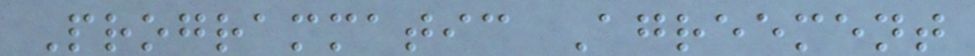Programmatic Agreement
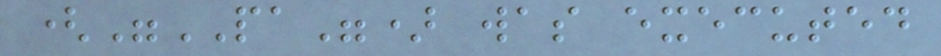("PA") was executed
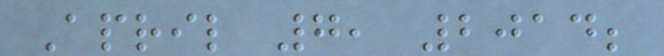April 7, 2014;
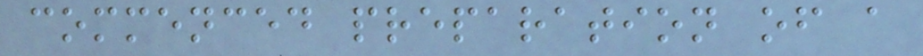commenced preparation of a
